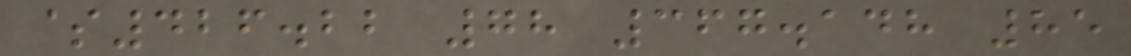$426.22 78 367.148 85
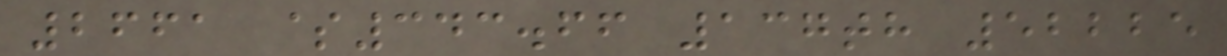2661 $343.66 137th 52225
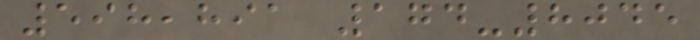598,891 174-8045
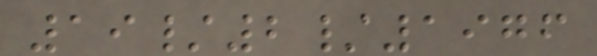19/2/1976
